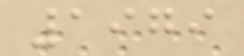1979
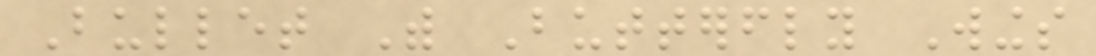Bullet With Butterfly Wings
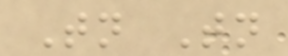Tonight Tonight
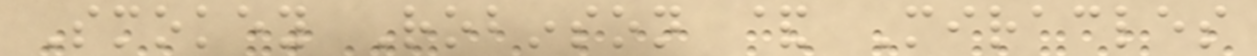Smokey Robinson & Miracles
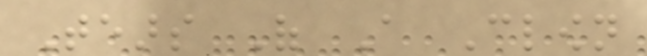Tears Of A Clown
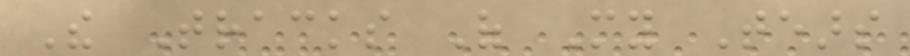The Tracks Of My Tears
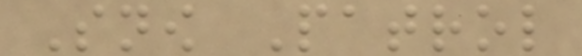Snow Patrol
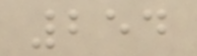254
